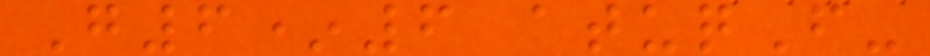G6*6 atuqF-
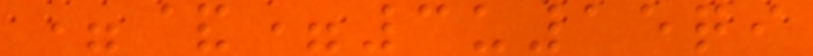=&=3u15qi
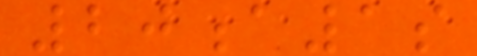20a1s
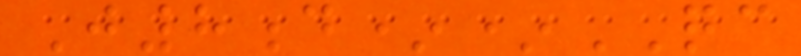J8d**QC
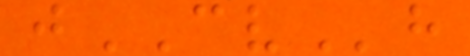jCVh
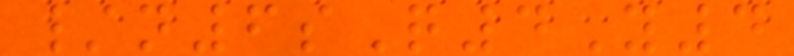/n6sQ4Y4
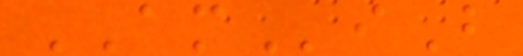AMiB
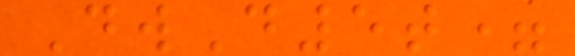DwD5t=
